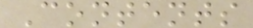Contents
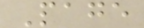Page
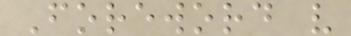Foreword v
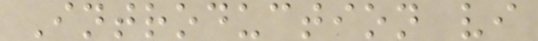Introduction vi
